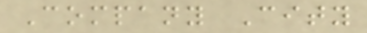Company City
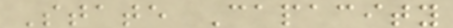State Capacity
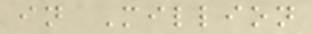in Million
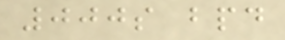000s bpd
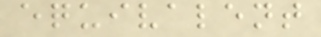equivalent
